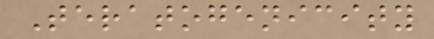Teratogenicity
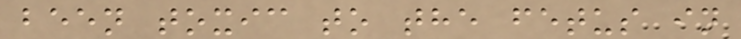been toxic to the fetus in
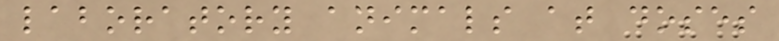laboratory animals at doses
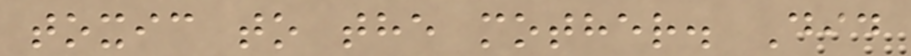toxic to the mother. Did
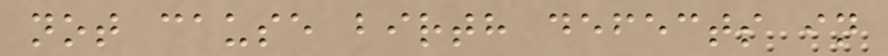not cause birth defects in
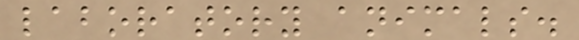laboratory animals.
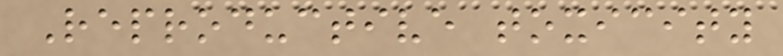Reproductive toxicity
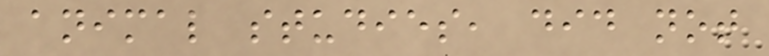animal studies, did not
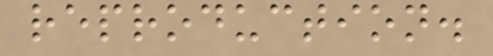reproduction.
